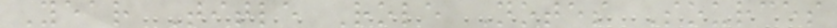Year Title Role Notes Sources
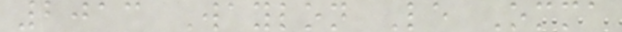2013 Waylon Le Omma
